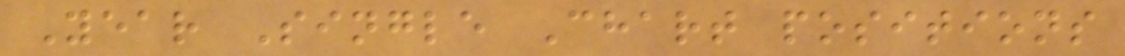Year Single Chart positions
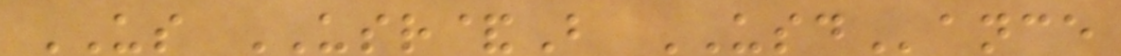US USR&B USDance
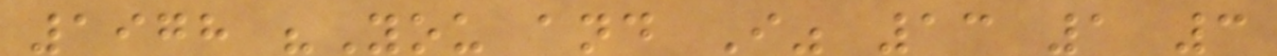1978 "You and I" 13 1 3
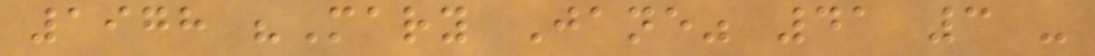1978 "Mary Jane" 41 3 -
